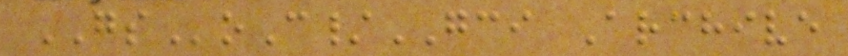GSoC/GCI Archive
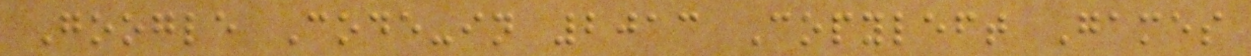Google Code-in 2013 Copyleft Games
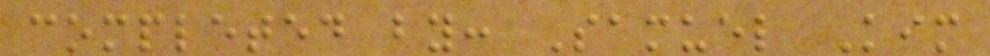completed by: Samuel Kim
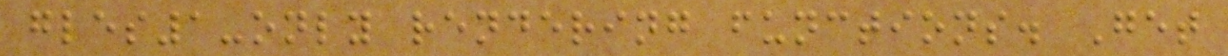gles1-only rendering functions. Get
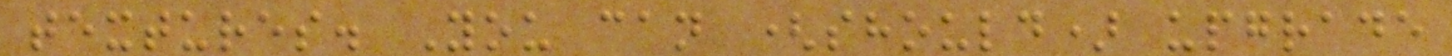textures. You can (should) upgrade
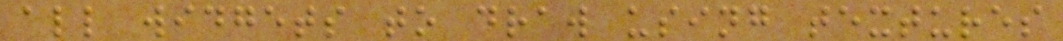all widgets to draw using textures
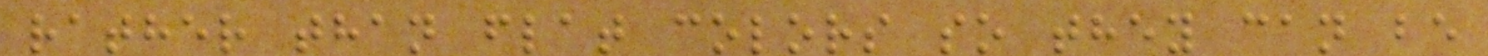rather than flat colors so they can be
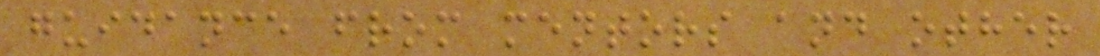guidance from mentors and other
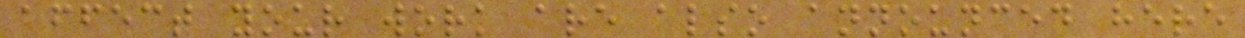affect your work are also announced here
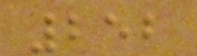252
